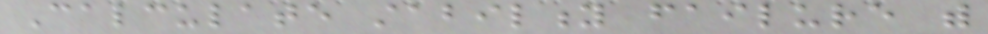Calculate stability failure with
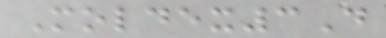Moldex3D
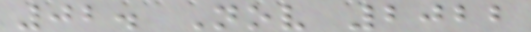02. Nov 2022
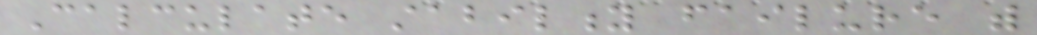Calculate stability failure with
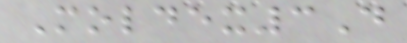Moldex3D
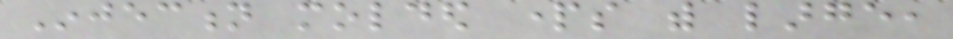Injection molded parts with large,
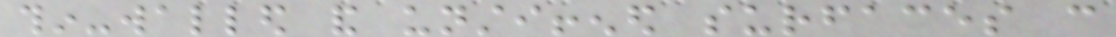thin-walled and unstiffened surfaces can
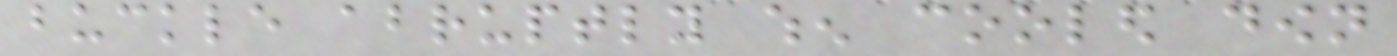buckle abruptly when cooled down
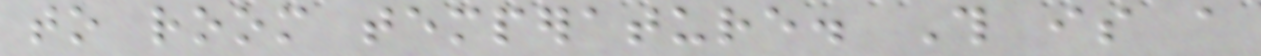to room temperature. This is a
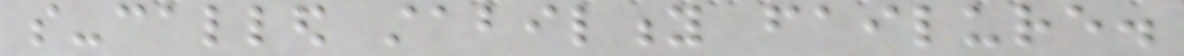so-called stability failure.
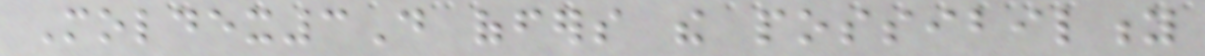Moldex3D offers the possibility
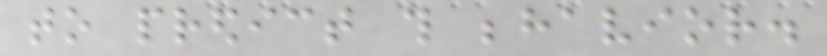to predict this behavior.
